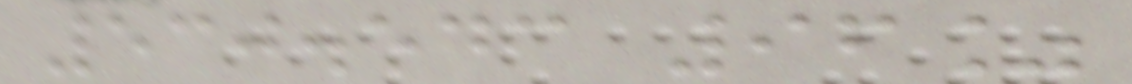530.543 96%
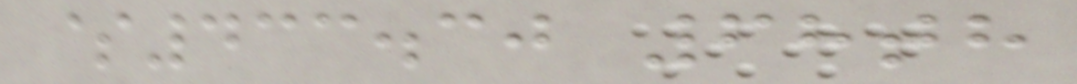$433.30 68th
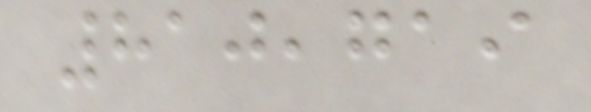810,719
